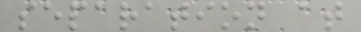separation at
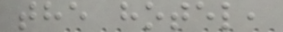the hotel,
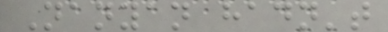Nanyan hadn't
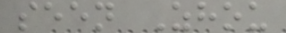seen Zhou
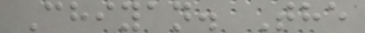Chiyan. The
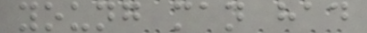young man had
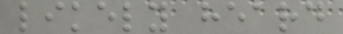likely heard
